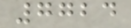7724
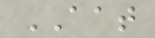AAT
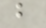b
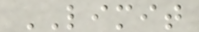LIMIT
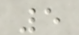5
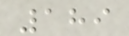189
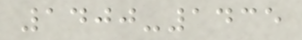1400-1435
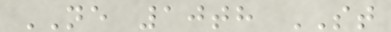NE 10th ST
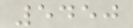5450
